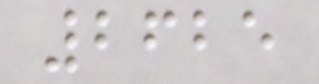2625
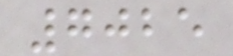7025
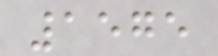1575
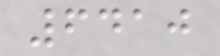6410
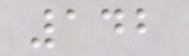142
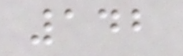142
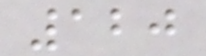120
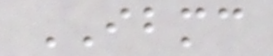IBMC
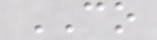CO
